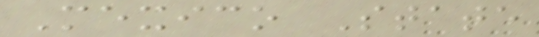Mexico State
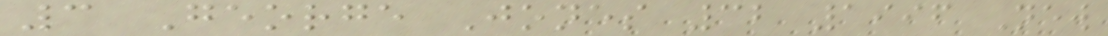3 George Jones 32 1996 New
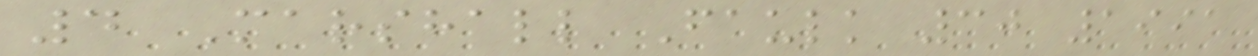4 Marshall Faulk 30 1991
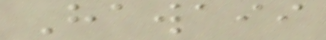Hawaii
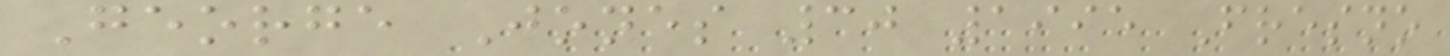George Jones 30 1995 Fresno
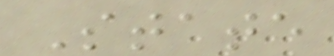State
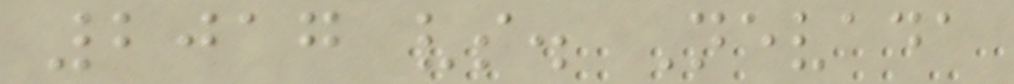2017 vs. Nevada
